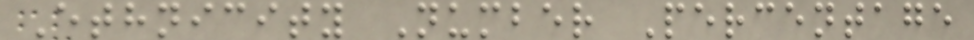Ethnicity Number Percentage
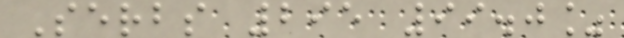Serbs 295 99.0%
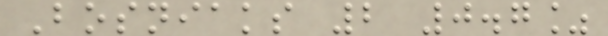Bosniaks 2 0.7%
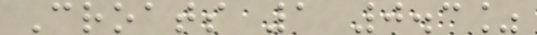Croats 1 0.3%
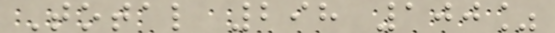Total 298 100%
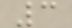3
